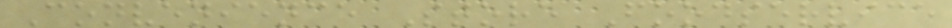Convenience Store Foodservice
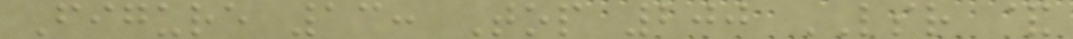Figure 13: Top 200 LSR &
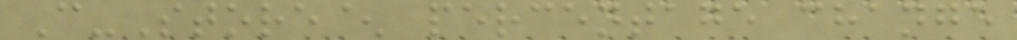C-Store^ percentage change
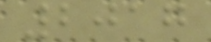2017
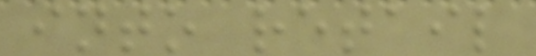into retail
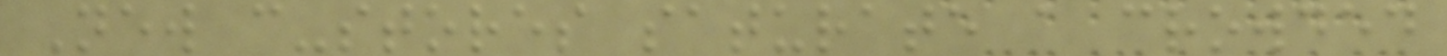New c-stores saturate a crowded
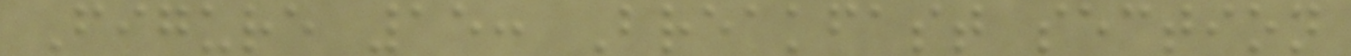Figure 15: Breakfast section
